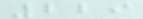229
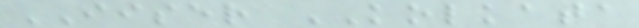IISER KOLKATA
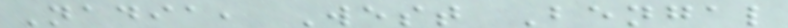Nadia, West Bengal
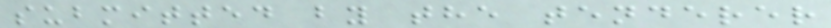submitted by the tenderer
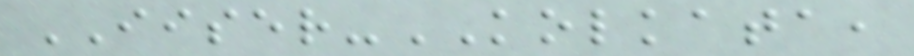IISER-KOLKATA,
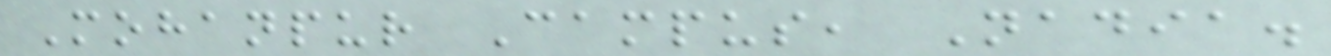Mohanpur Campus, Nadia.
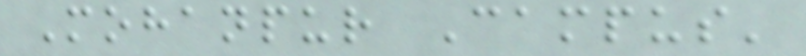Mohanpur Campus'
